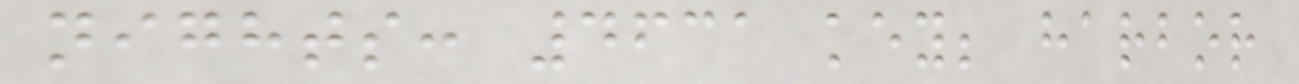nights: 4631 key; harbor
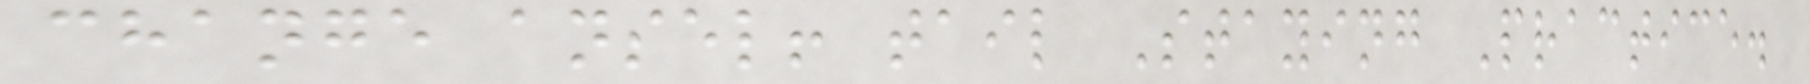change ansel! tail Staying Practice.
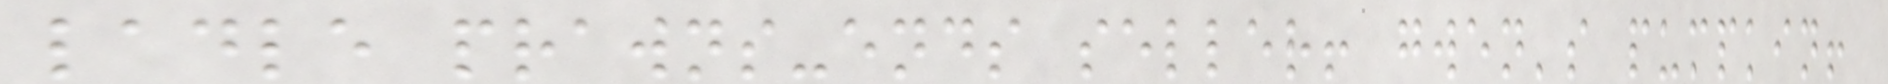ladle prawns-ends seller! gwen's pumpkin!
